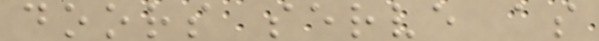doors serve as
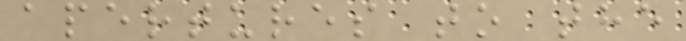apertures to the
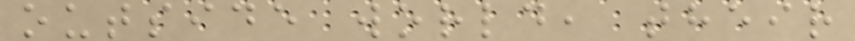outside world, their
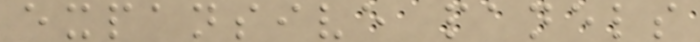expansive panels
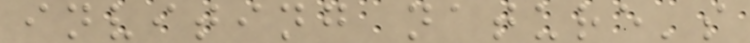inviting nature's
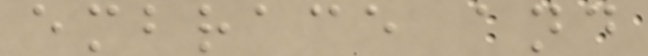embrace and
